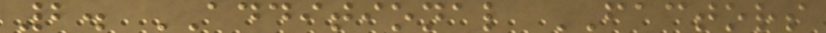2. ADDITIONAL FACTORS
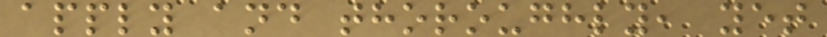apply and thoroughly, yet
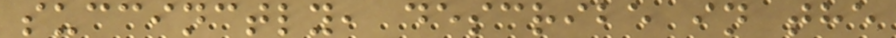succinctly, describe in the
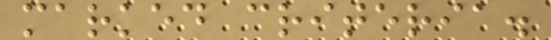marked criteria.
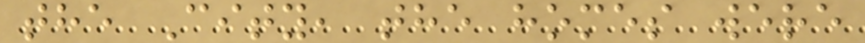the City, the homes were
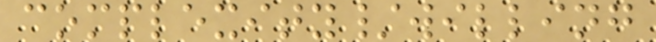complexity/willing
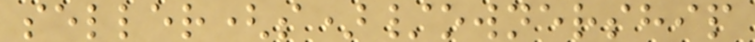seller(s)/ownership
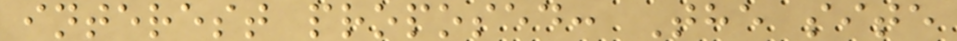interest proposed: The site
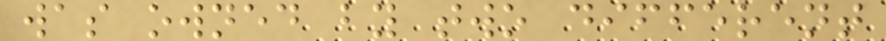was owned by two different
